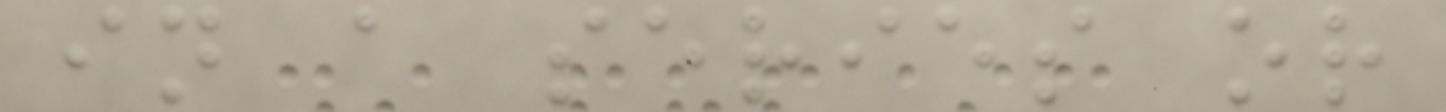in a series or
